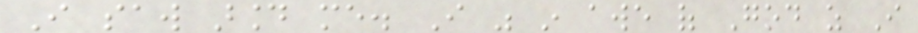I saw around me. I was in awe of God as I
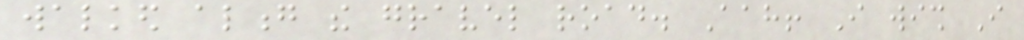walked along the gravel road. Aah! I wish I
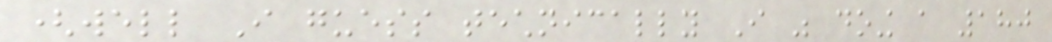(well I guess technically I was doing a 180
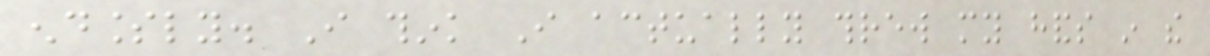endlessly. I think I actually threw my hands in the
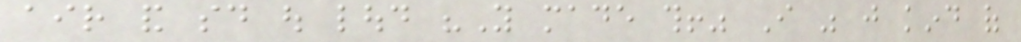air and said out loud "You made this!" I was just kind of
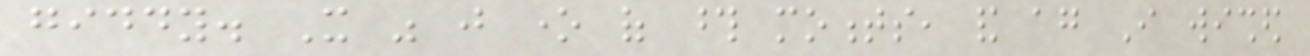giddy. It was just one of those moments, and again I wished
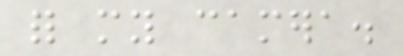for my camera.
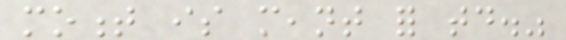moment is meant for today."
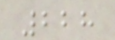228
